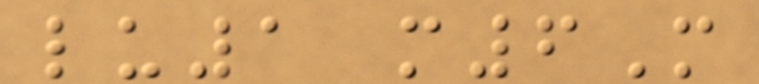lu1 m6M
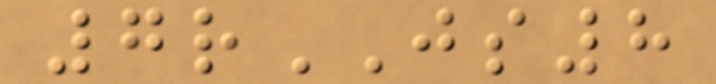7rJS8
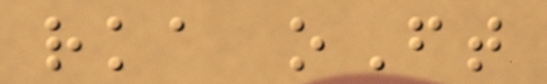rka oFt
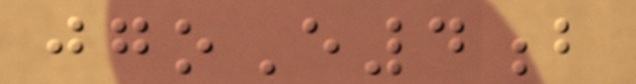jgoE4b
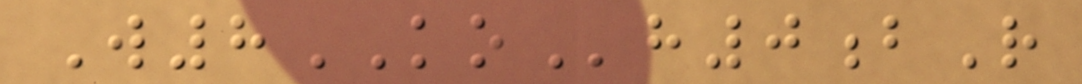W8KOh0bR
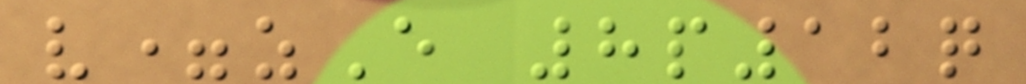v=zE 8p12q
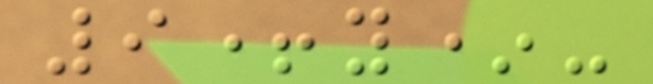9+y*-
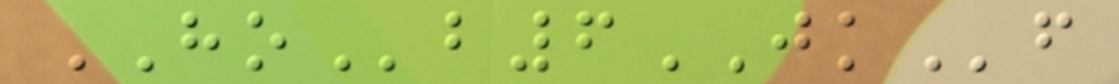HOb6JKf
